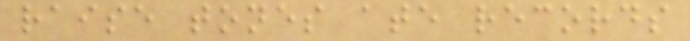raise tones ate records
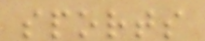sports
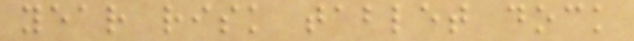year risk tablet dock
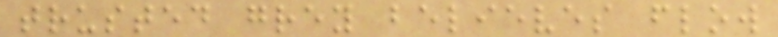trusted grey believes flow
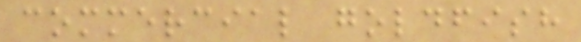commercial goldfish
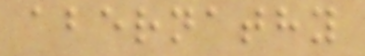abernathy
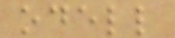odell
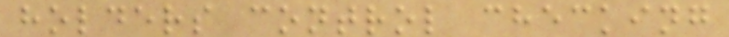holders control checking
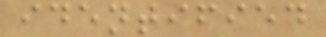identified
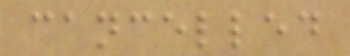cancelled
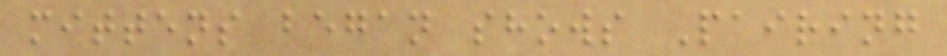mittens began shows Pairing
